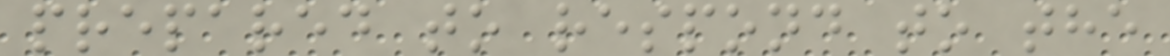prepared to respond to the
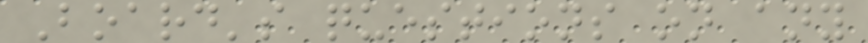Board's questions on any
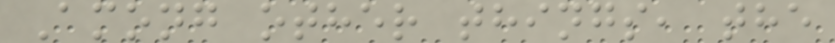Among other things, the
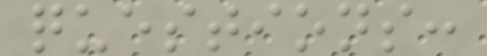questions:
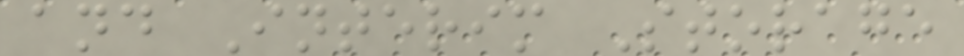and Interim Storage
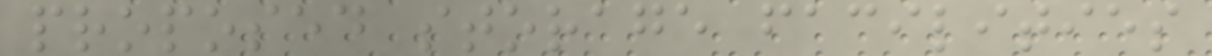proposed storage facilities
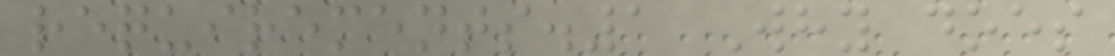requirements.1 Why does
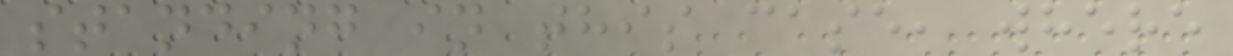standing in this case, where
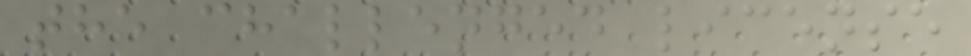the challenged license
